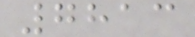7813
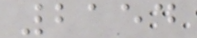2154
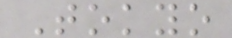Tokyo
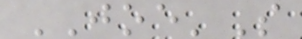JOE'S
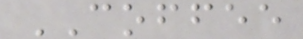COFFEE
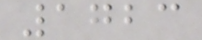1723
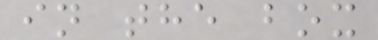in the box
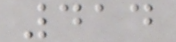414
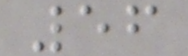56
